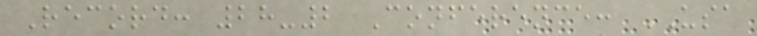Record: 28-2 Conference: USA
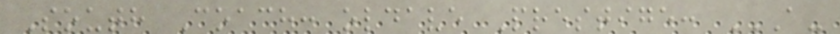South Coach: oldave Prestige: A-
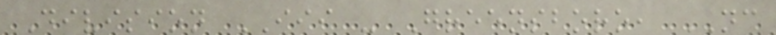Division III - Greensboro, NC
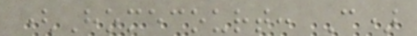(Homecourt: C)
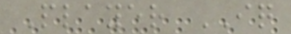Player IQ
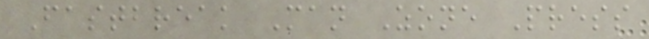Fastbreak Man Zone Press
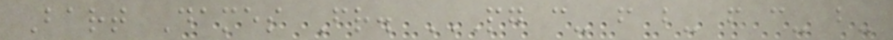Bart Dames Fr. PG C- F B- F C- B-
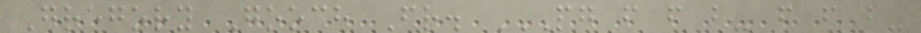Gregory Gooch Fr. PG F F B- F F B-
